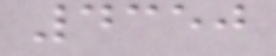4350
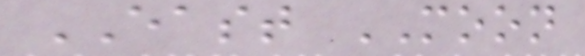EAST MOON
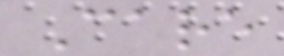Care
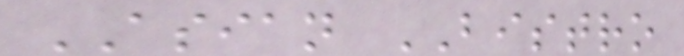ASIAN BISTRO
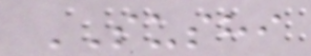SUSHI
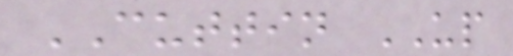CUTTIN UP
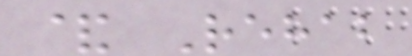& Rehab
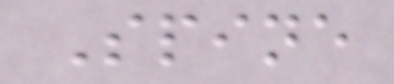Spine
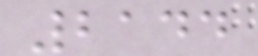2144
